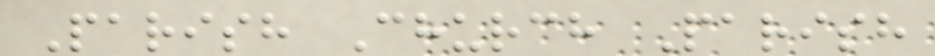Parish Church Parish
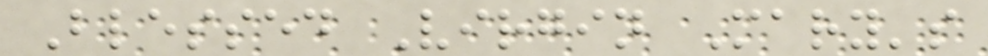Blessed Virgin Mary's
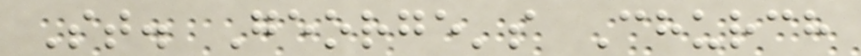St. George's Church
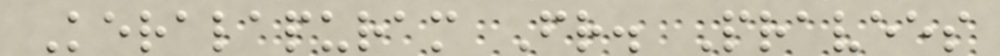Keralapuram Fr. Pravees
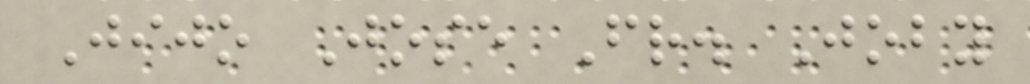Jijo Jose Fr. Joby
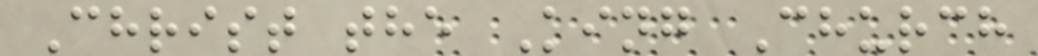Christ the King Church
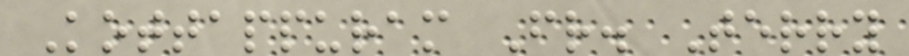Kottappuram Fr. Terry
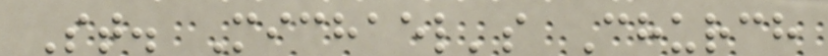St. Michael's Church
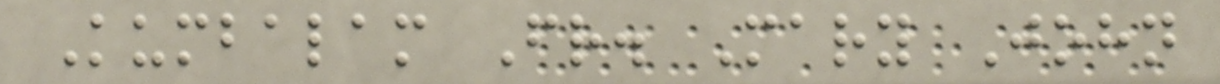Kumbalam Fr. Mary John
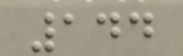144
